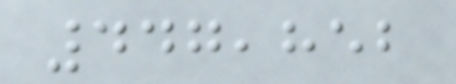447,852
